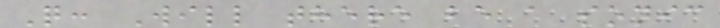Q: Will there be a sonic
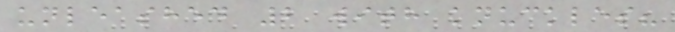unleashed 2 with knuckles?
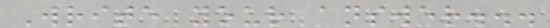Write your answer...
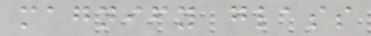magnify glass
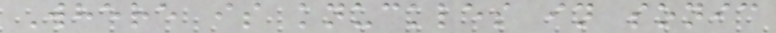Where is knuckles in sonic
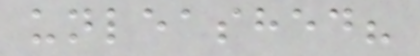unleashed?
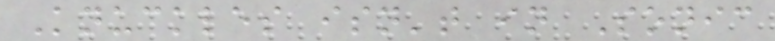Knuckles isn't in Sonic
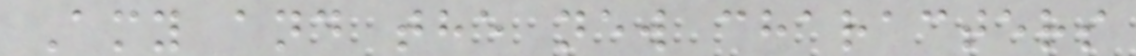Amy and the new characters
